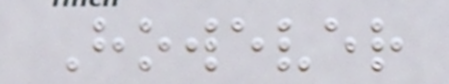However
